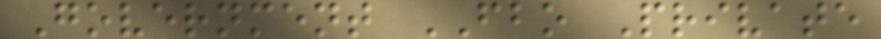Government FBO Private
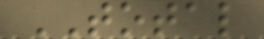TOTAL
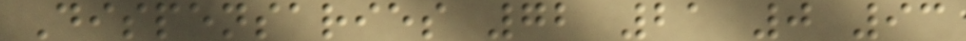Dispensaries 72 21 0 93
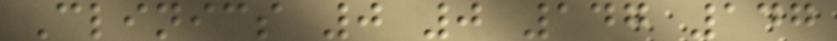Clinics 0 0 147 147
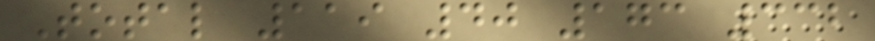Total 119 40 173 332
